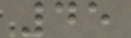45
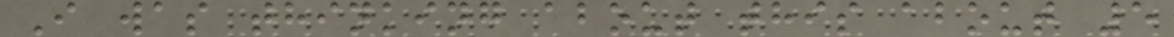I was thinking about this about 5
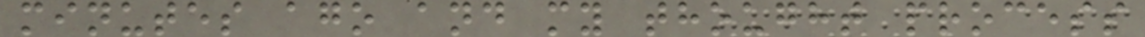minutes ago and my thought process
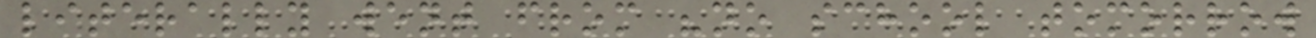literally went from "no school tomorrow
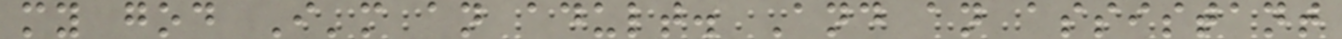my god I'm an adult. And an assistant
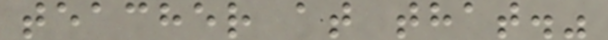teacher at that."
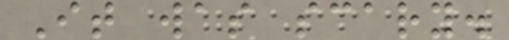It was scary.
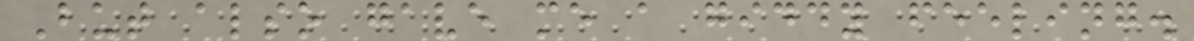But also gave me a giddy feeling.
